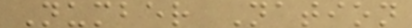Number Nation
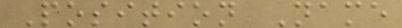Position Name
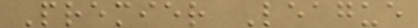Premier League
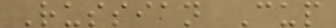Russian Cup
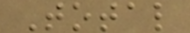Total
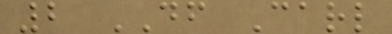2 DF Carl
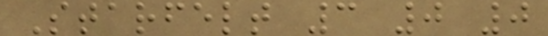Starfelt 3 0 0
